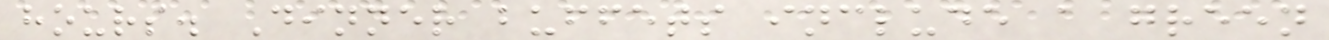hours. Dinner buffets include a green
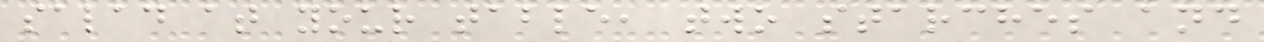salad at your table, two starches and
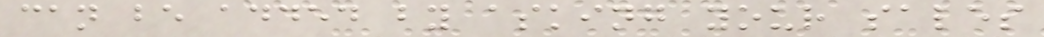can be added by asking your sales
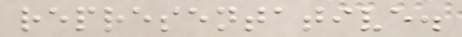representative.
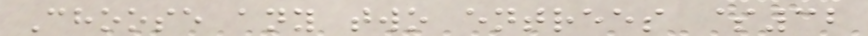Choose any two entrees $32
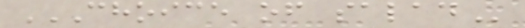CHOICE OF SALAD
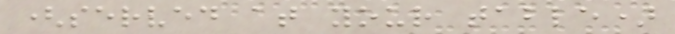(served at your table)
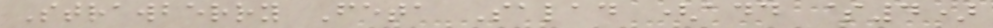Strawberry Feta Salad (add $4)
